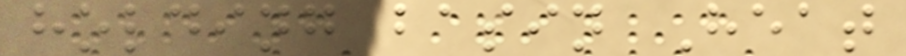holding basin Heat
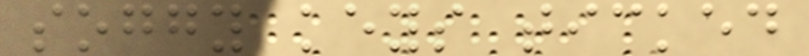soggy keys ticked
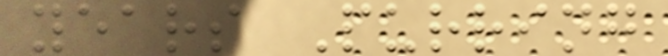years Purring
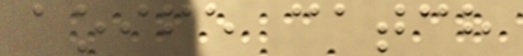aoife catch
